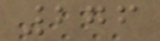276
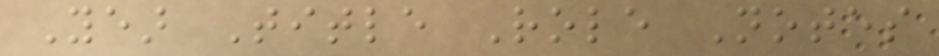Year Title Role Notes
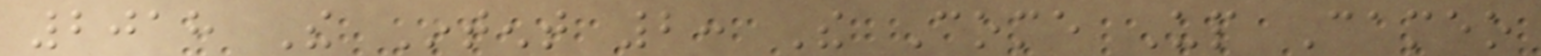2018 The Intent 2: The Come Up Cameo
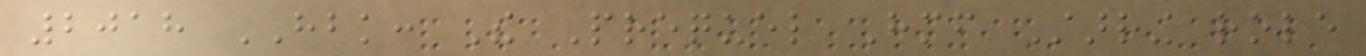2018 HBK: The Prequel Himself Starring role
